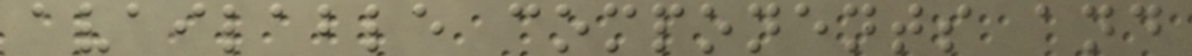available components and
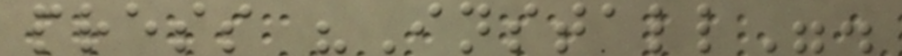press "Install".
